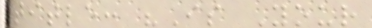title: "Is Your
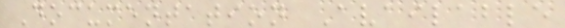Documentation Available
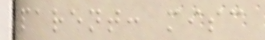parent: misc
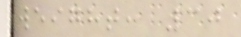weight: 30
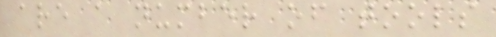are a number of tools
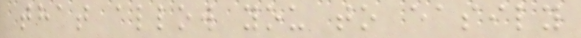that allow you to easily
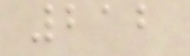212
